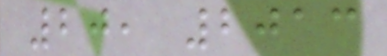20, 2013
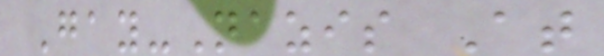Gay-Nazis At
